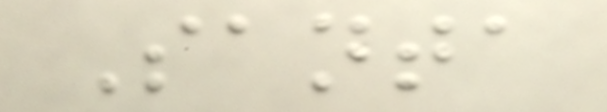Santa
